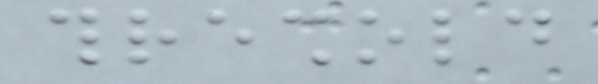threshold
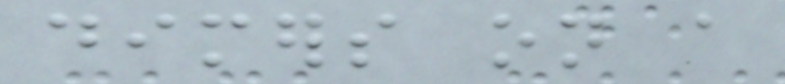dimers on a
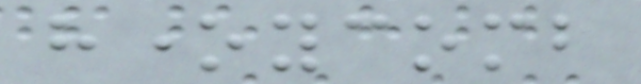honeycomb
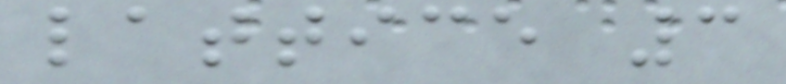lattice 3
